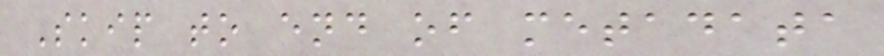Skip to end of metadata
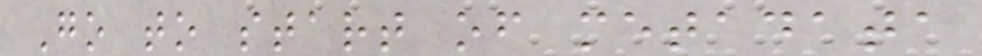Go to start of metadata
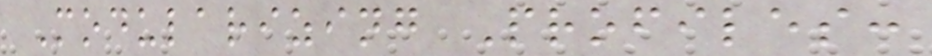Modularizing Profiles:
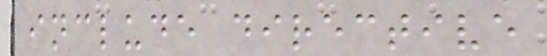include directive
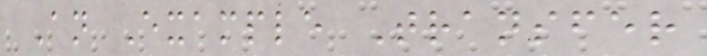An Example Transfer
